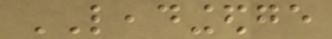LEADINGEDGE
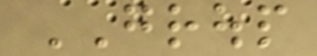GROUP
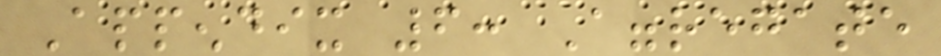Appendix 6: Aggregate
